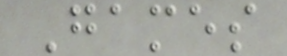Games
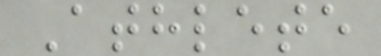Athlete
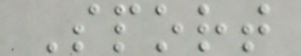Sport
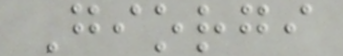Giorgi
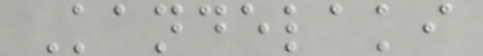Kandelaki
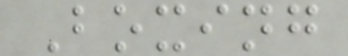Boxing
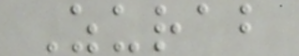Zurab
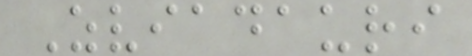Zviadauri
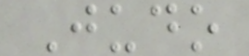Judo
